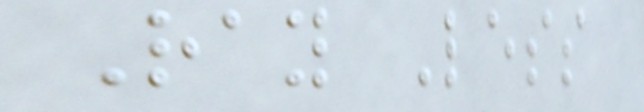Ray Less
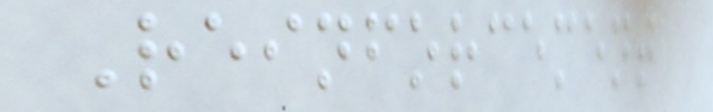Reinforcement
